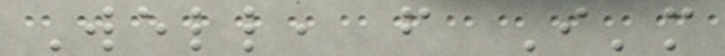Well, f I'm
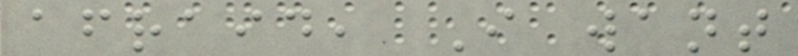afraid, I want
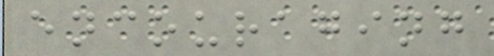encouraging
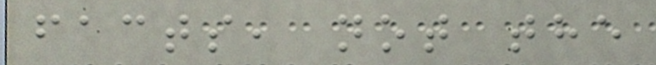facts, not the
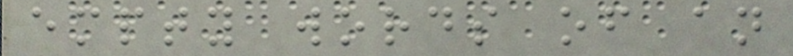empty words of an
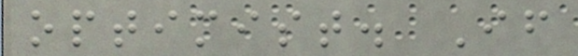optimist. If
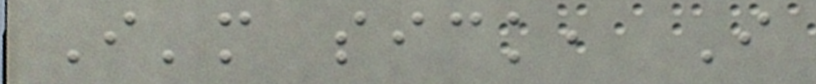I'm sick, I
